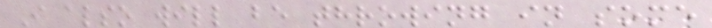I also will be throwing in some
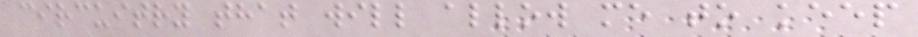circuitry that will allow me to keep
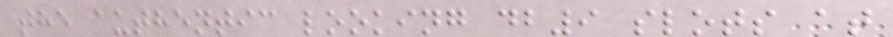the authentic looking db9 slots at
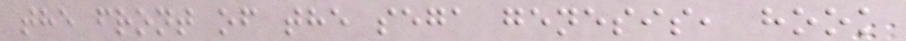the front of the sega genesis, hook
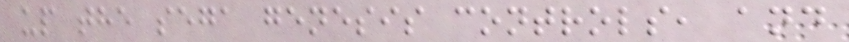up the sega genesis controls, and
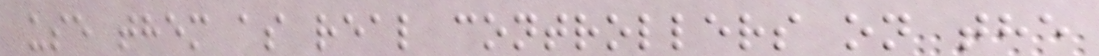use them as real controllers on the
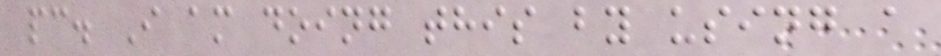pc. I am doing this by using a
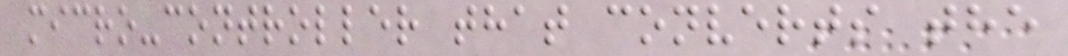micro-controller that converts the
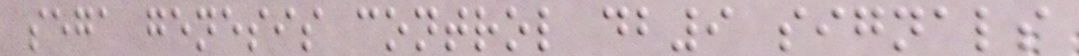sega genesis control db9 signals
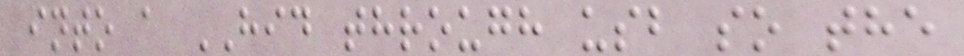into a HID through usb so the
